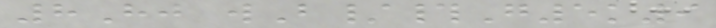8Hj wB/#G5k9
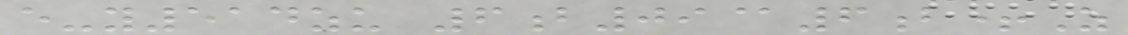e-y514zu 6b09@6b+Z
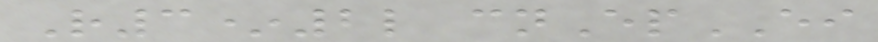R3*2l cnEpEI
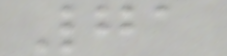71
